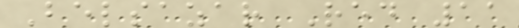Belsazar Red 11
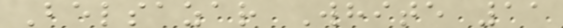Belsazar White 11
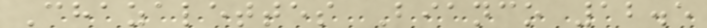Chazalettes Bianco 12.5
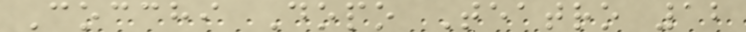Cocchi Dopo Teatro 12
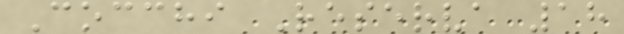Cocchi Reserva 18
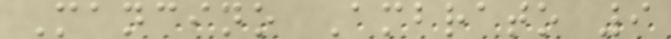Mancino Ambrato 9
